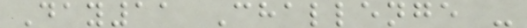Day11 Challenge -
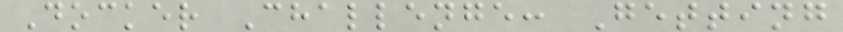Docker Challenge: Getting
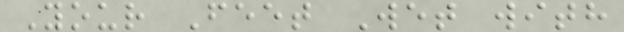Your Feet Wet with
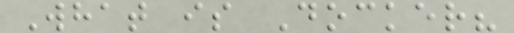What is Docker?
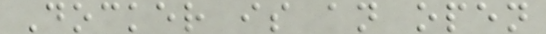Docker is an open
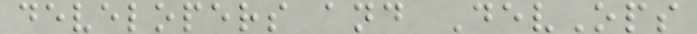developers and DevOps
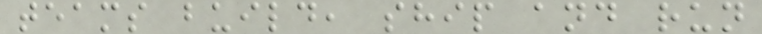teams build, ship and run
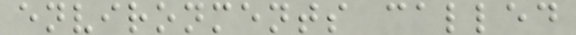environments called
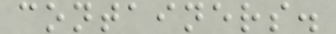containers.
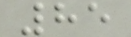85
